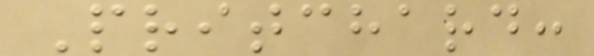Pritchard:
